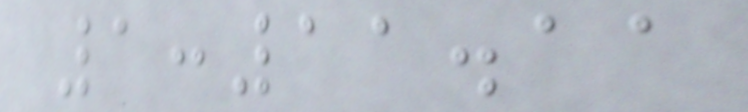1:11.11
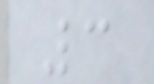3
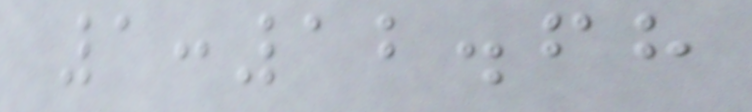1:12.68
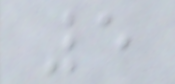5
